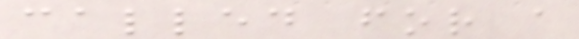called for a
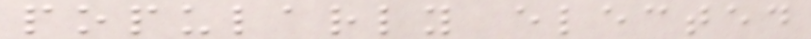popularly elected
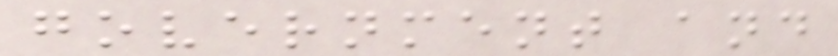government and
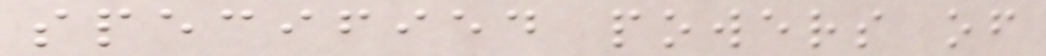specified powers of
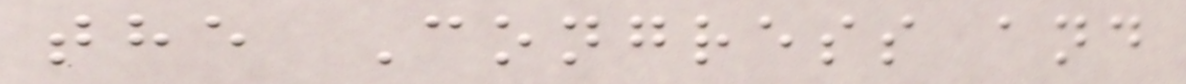the Congress and
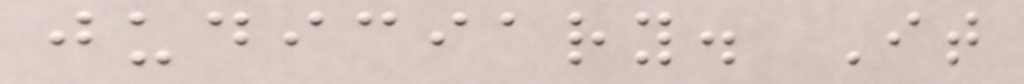judiciary. It
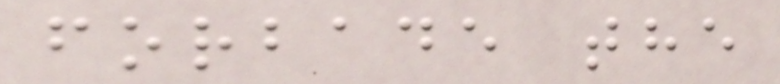forbade the
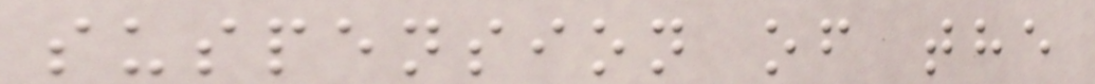suspension of the
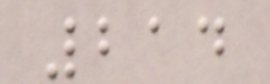214
